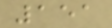151
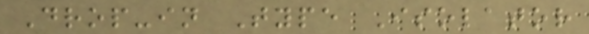Drop-in Type Isolator
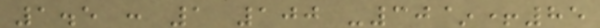1.5 : 1 100 -30~+85
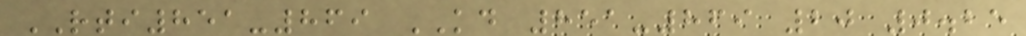RTI851-869 KD 851-869 20 0.25
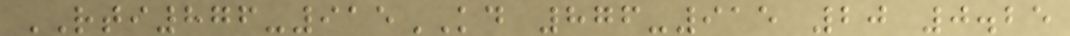RTI876-915KD 876-915 20 0.25
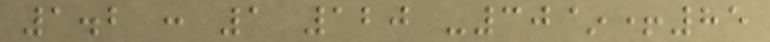1.2 : 1 120 -30~+85
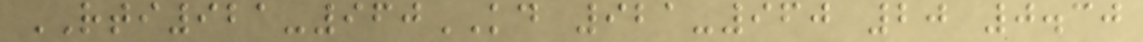RTI921-960KD 921-960 20 0.30
